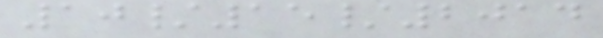10/15/2014
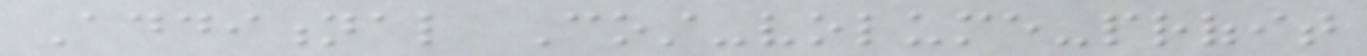Additional Cost-volume-profit
